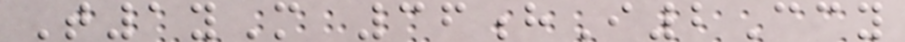T1yM 36hI2Ccy
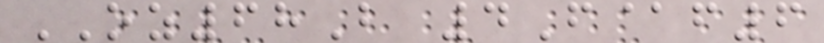OZ68B 4F@f6
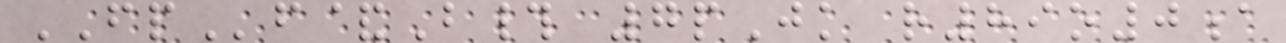FPf&B# 7pJk r89o0a
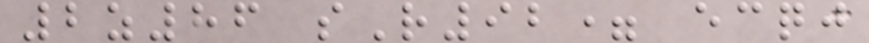2z86 sR92= ecqj
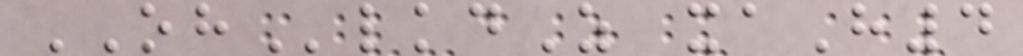OHlkdZ xaH4
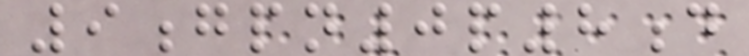9gpn0p8d
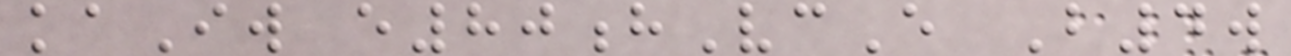kaIw e80hVcE B4w
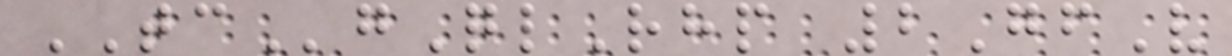TCgQlRhp 2GfV
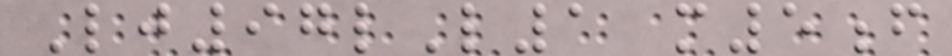Lj97lL1 m5f
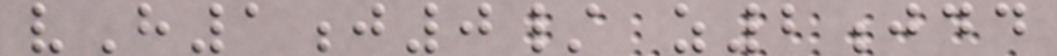vH1j0/ z2jdd
